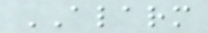ALARM
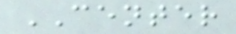CENTER
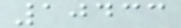10433
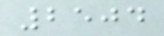2504
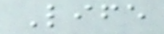Life
